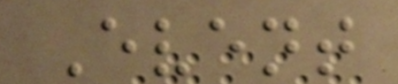Event
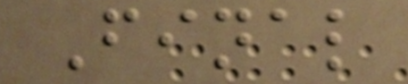Final
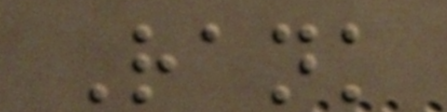Rank
